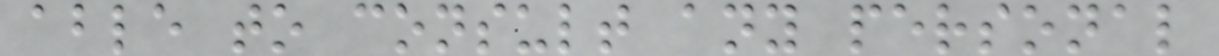able to consult any personal
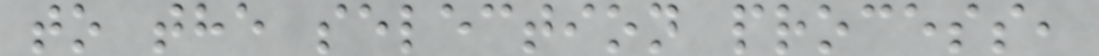to the selection process,
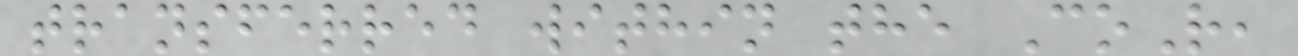transferred within the CoR,
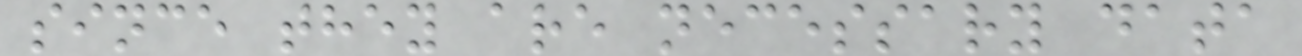since they are necessary data
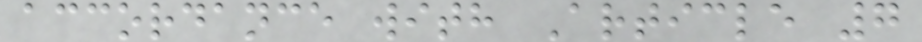accordance with Article 7
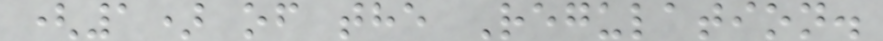(1) of the Regulation.
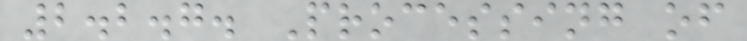2.2.7. Processing of
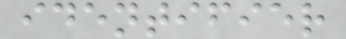identifier
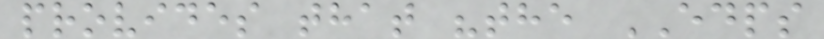provides that "the EDPS
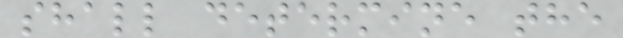shall determine the
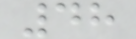48
